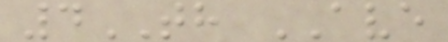4TH AVE
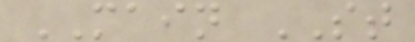MAIN ST
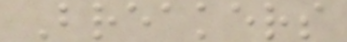Breakers
